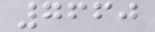7660
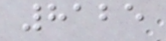8125
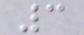3
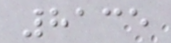8135
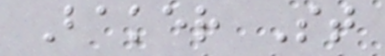Baker St
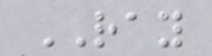RAY
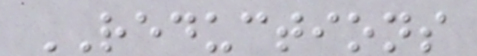REDUCTIONS
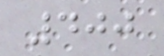400
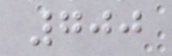700
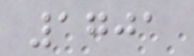1701
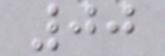00
